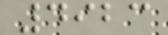4923
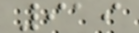919
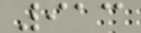913
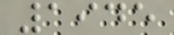1945
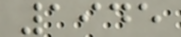1945
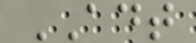ADT
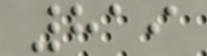819
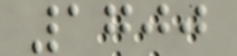1700
